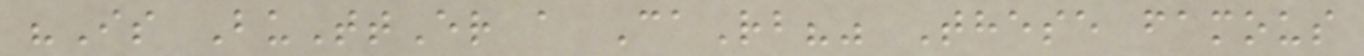"Is BuTtEr a CaRb?" These famous
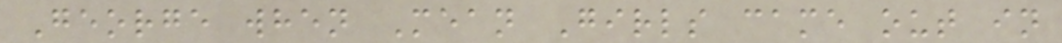George when Mean Girls came out in
